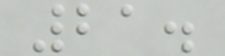21.
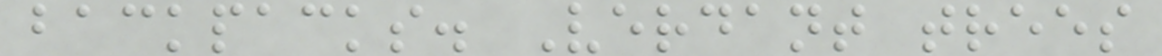backpacks. Verdant trees
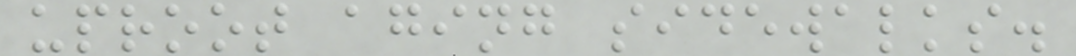uproot aging sidewalks.
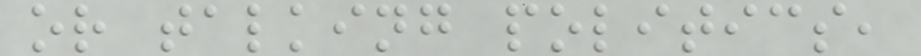or talking politics,
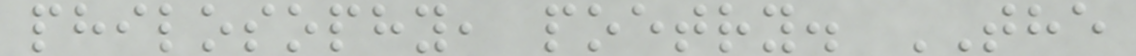philosophy, poetry. THE
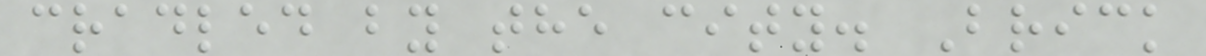cradled by the city. Brick
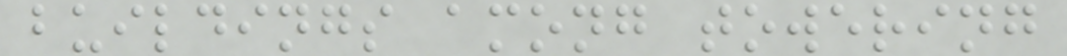buildings among towering
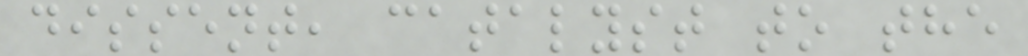dissent, catalyst to the
